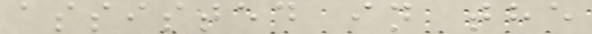assisted in the
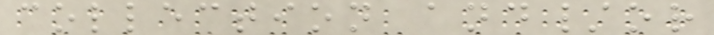collection and/or
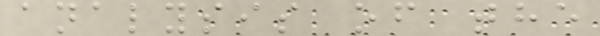analysis of the
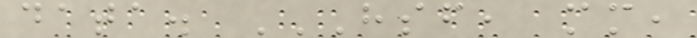data. HSF, MM,
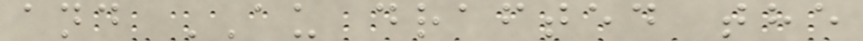and AU drafted the
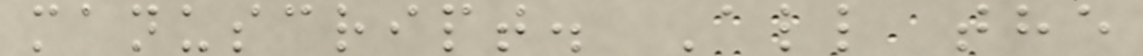manuscript. All the
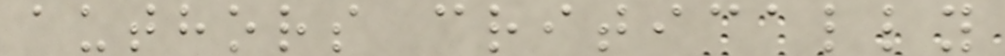authors critically
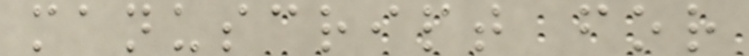manuscript for
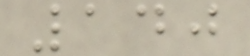140
